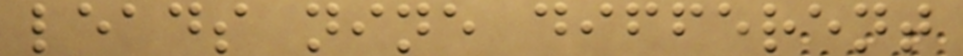leads nine different
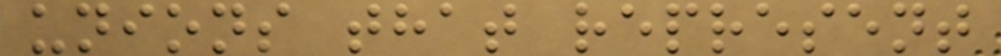unions that represent
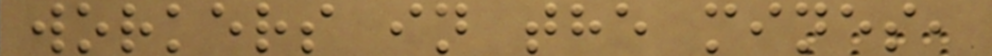workers in the mines,
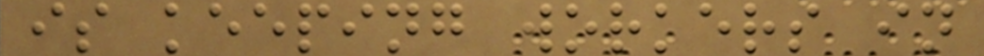is keeping workers in
